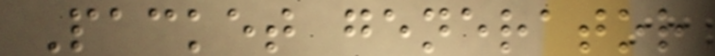Packet generator
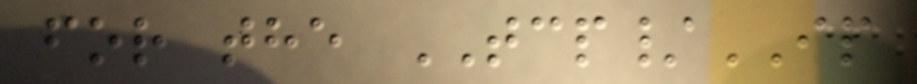for the TCP/IP
